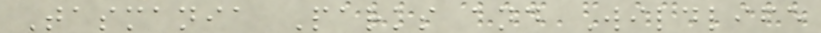Tasmania Parks and Wildlife
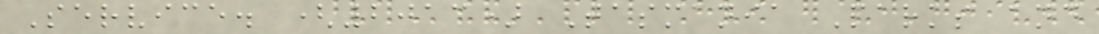Service. (2013) Tasmania Parks and
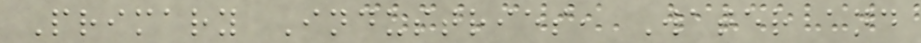Primary Industries, Water and
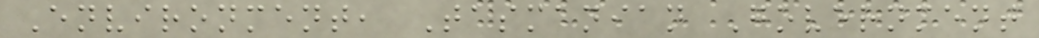Environment, Tasmanian Government
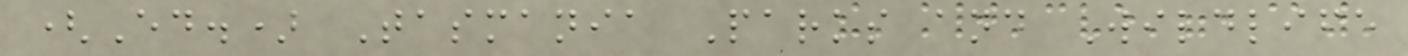(Ed.) Tasmania Parks and Wildlife
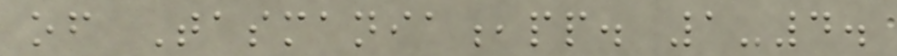of Tasmania,pp. 1-4.
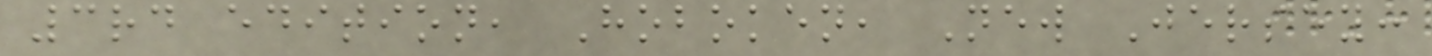3rd edition, Hoboken, New Jersey:
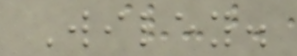Wiley.
